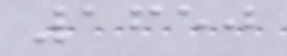1650
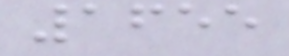1655
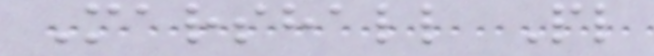Marshall Pl
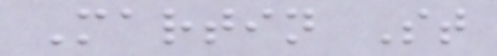Martin St
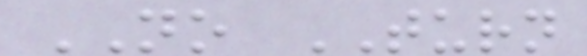NO TURN
